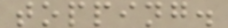topping.
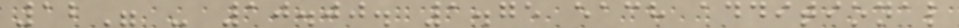12" - 10.00. 1.75 each additional
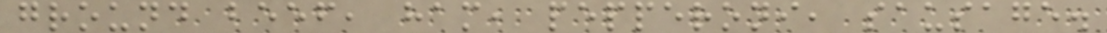ground beef, ham, pepperoni, sausage.
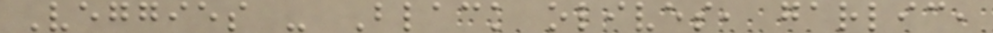Veggies - Black olives, garlic,
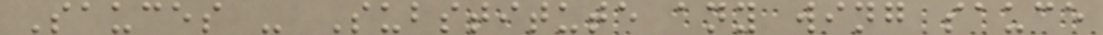Sauces - Substitute any wing sauce
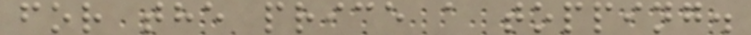for the price a topping.
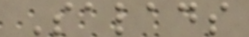Salads
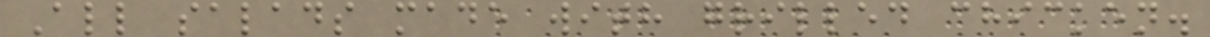All salads made with grilled chicken.
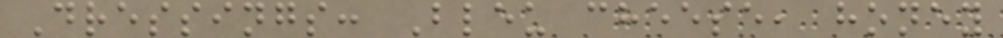Dressings: Bleu cheese, honey
